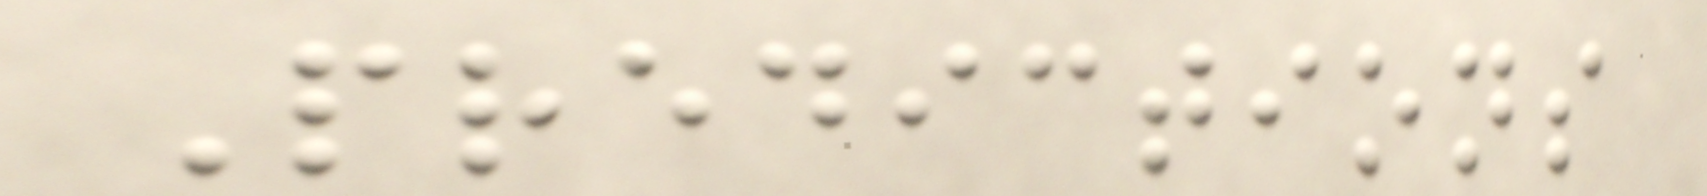Predictions
